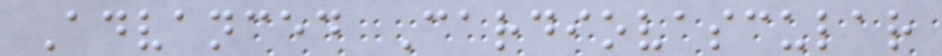Advanced Cardiovascular
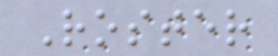Roster
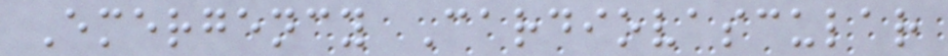Emergency Cardiovascular
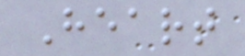Heart
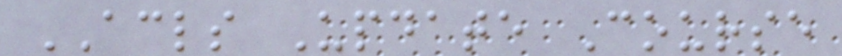ACLS Update Course
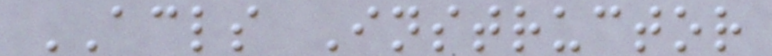ACLS Instructor
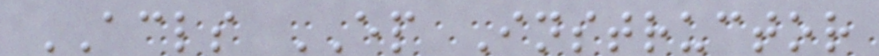ACLS EP Instructor
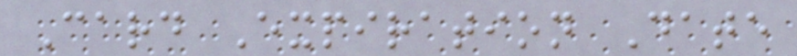Card Expiration Date
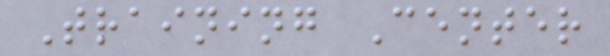Training Center
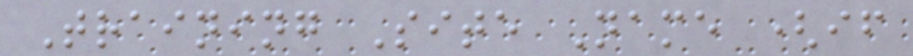Training Site Name (if
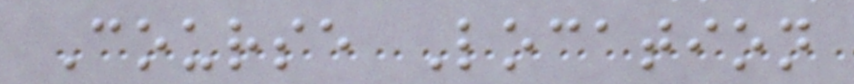Course Location
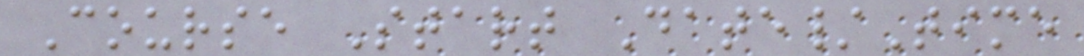Course Start Date/Time
